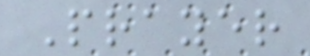Prayer
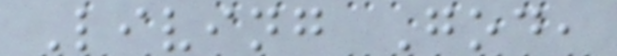Living God,
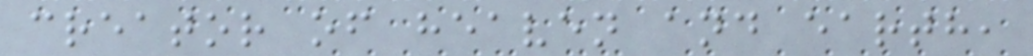creator of heaven and earth,
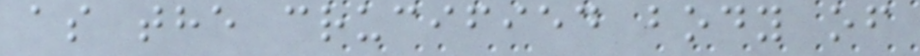as the crucified body of
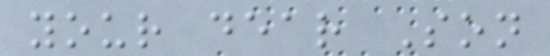your dear Son
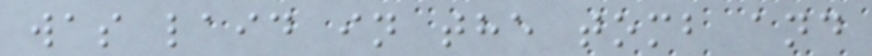was laid in the tomb and
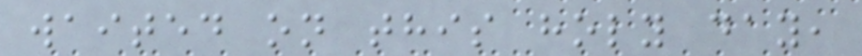waited on this holy day,
